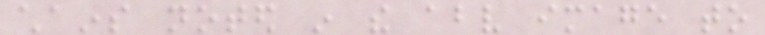chains noted in the above image to
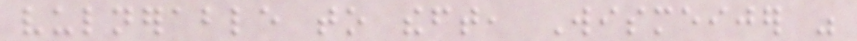vulnerable to theft, Wismeijer was
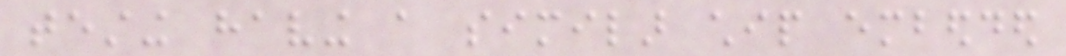testing having a similar chip embedded
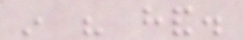in his hand.
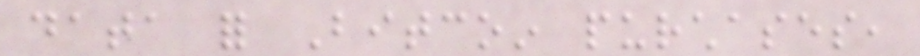data for Bitcoin purchases,
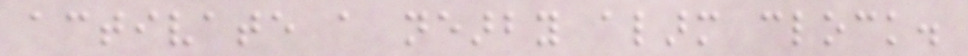activate a nearby alarm clock.
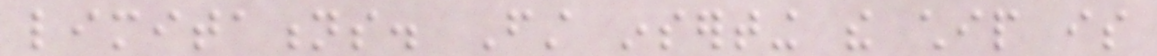limitations. First inserting the chip is
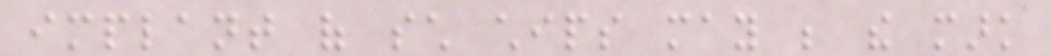implant of such chips may be the mark
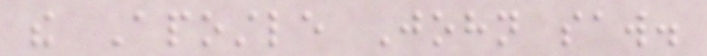the Apostle John saw.
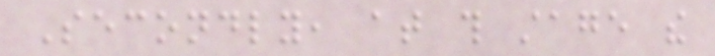Secondly, at this stage the
